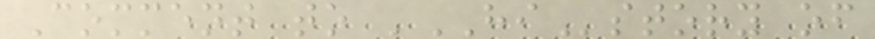Comment to 'HIstory of
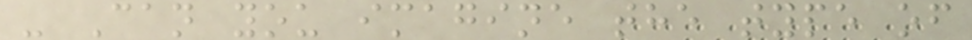- Can you imagine the type of
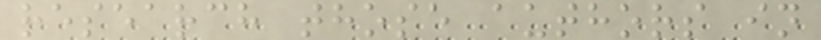research those authors in
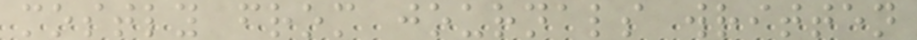mostly from journals written
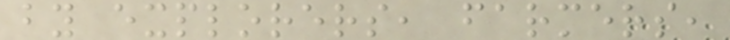by explorers, farmers,
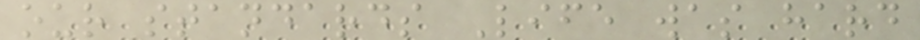our standards Life was hard
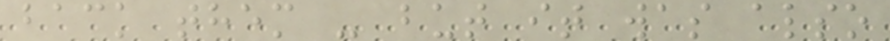back them - but it was also
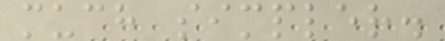much simpler.
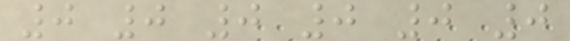0 0 0 0 0 0
